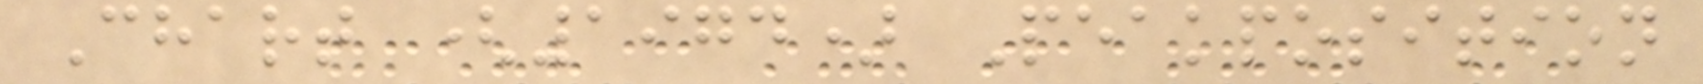Chart (1974) Peakposition
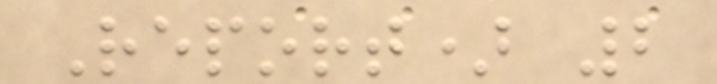Report) 2
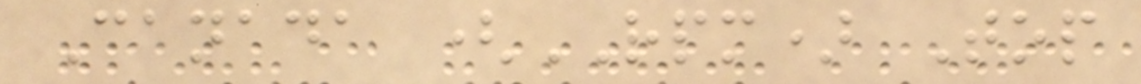Canada (RPM) Top
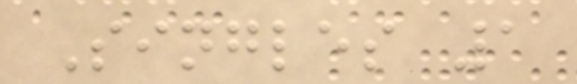Singles 1
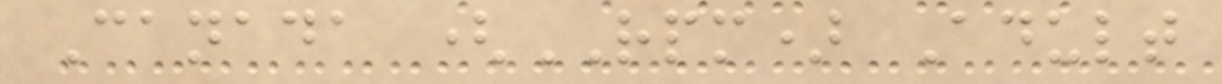Canada (RPM) Adult
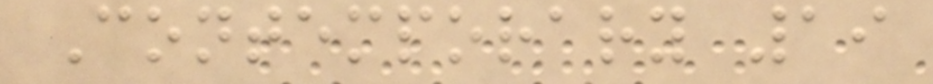Contemporary 19
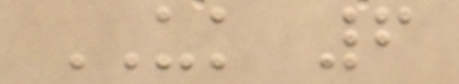UK 6
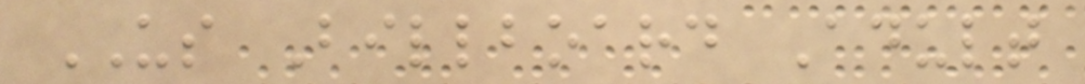US Billboard Adult
